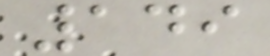149
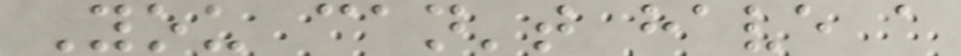You can't have a
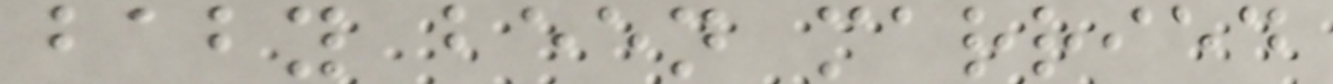baby been married
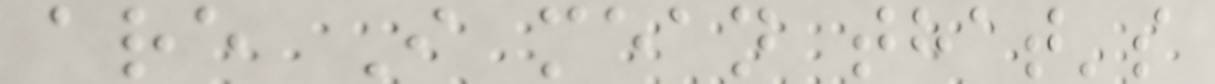are I mean that's
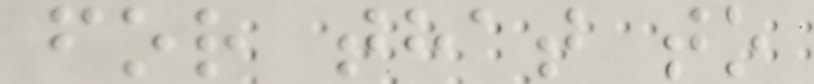for that to
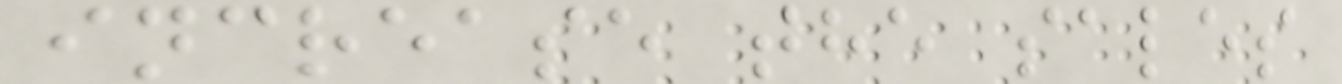increase the sales
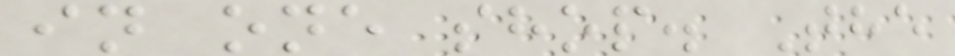in one shop. The
